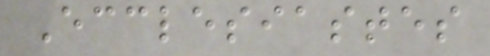Ecclesiastes
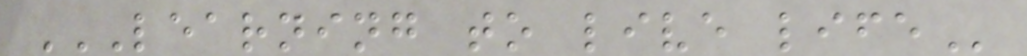LEARNING TO LIVE LIFE
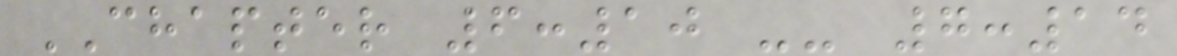CHAPTER 6:10 -- 7:14
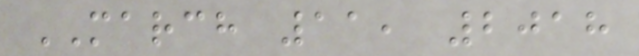MARCH 11, 2018
